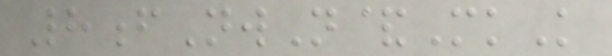8fNwN&MkK
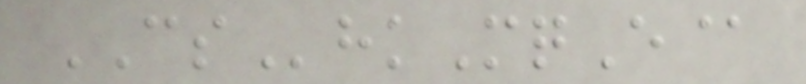CShkMqE@
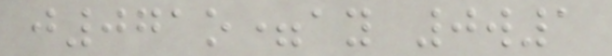j071o=ay 0w1
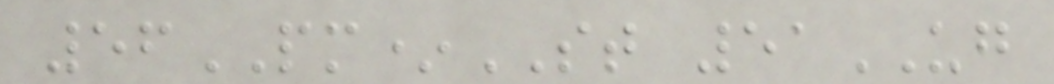56PM*ST 51UG
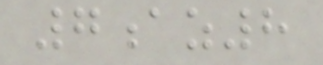7az8
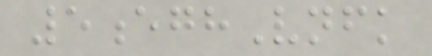5eghVnfk
